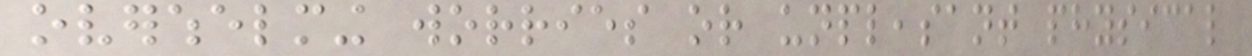overwhelming worries or unpleasant physical
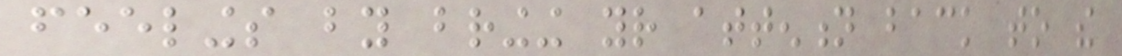feelings by bringing your attention back to the
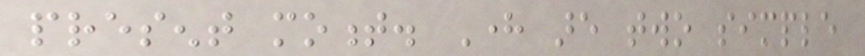present moment. Here are two simple
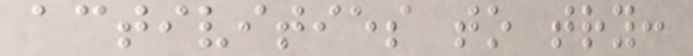activities to try:
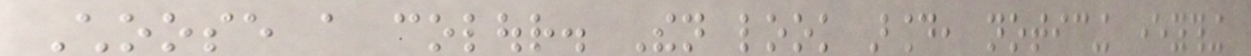Choose a colour. Then look around, noticing everything
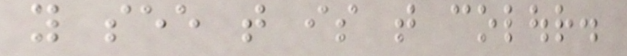you see that is that colour.
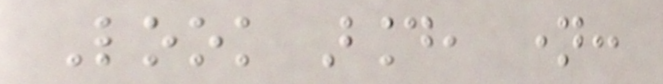Look around, name:
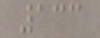133
